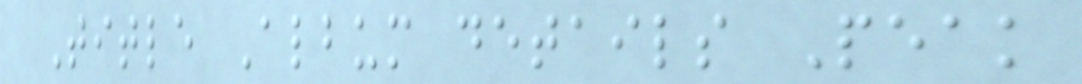Title Album details Peak
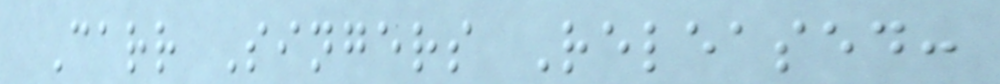Carr Singers Released:
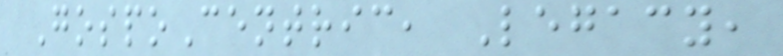GospoCentric, Legacy,
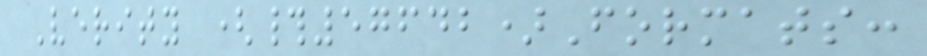Verity (#57642)Formats:
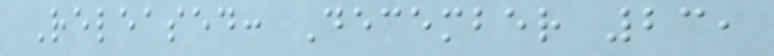Released: December 23,
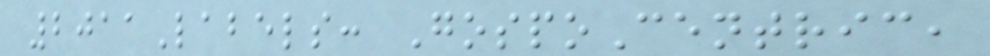2011Labels: GospoCentric,
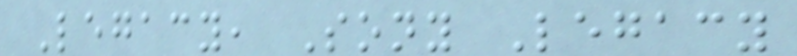Legacy, Sony Legacy
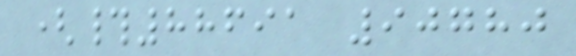(#88691 90780
